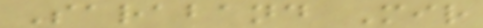Saraband Mir
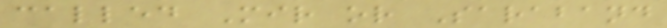called Mir or Saraband
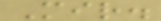Mir.
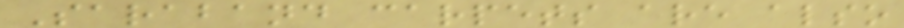Saraband carpets are also
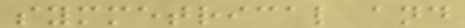symmetrical and
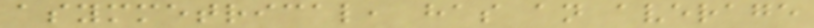asymmetrical, has an average
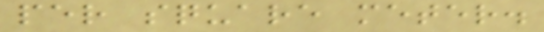per square meter.
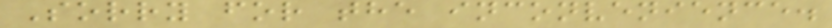Sorry for the inconvenience.
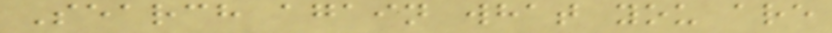Search again what you are
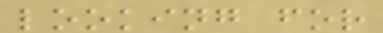looking for
